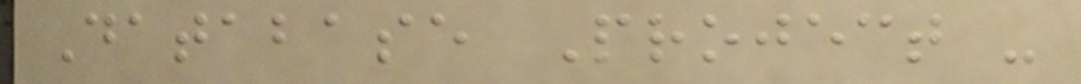Database Project -
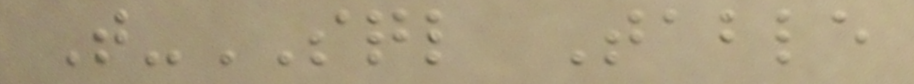T-SQL Table
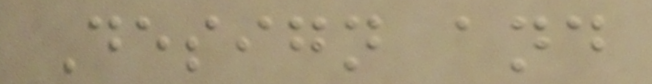Design and
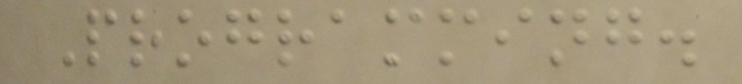Programming.
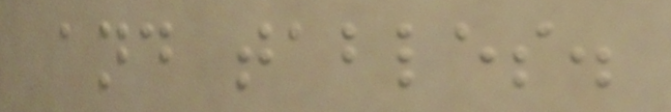and tables.
